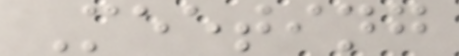Meeting
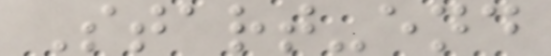Start-end
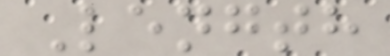Length
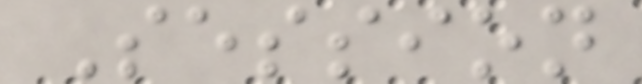Session
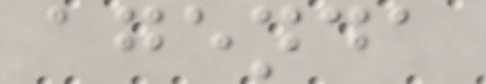agenda
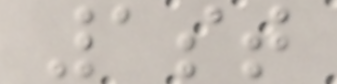1st
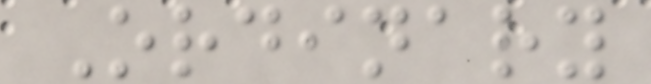Ordinary
